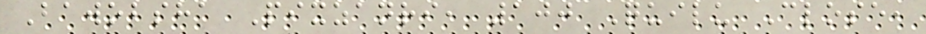Bawobsha Pixzanri, 100 Quilu Close,
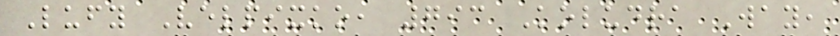Lufy Velpixko, 793 Koludra Way,
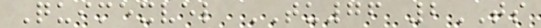Quimexvel TU76 2TS
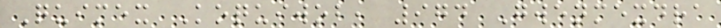Quimex Koquiwob, 974 Gwenmexdra
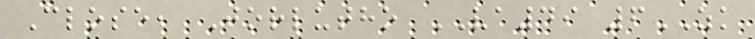Close, Jorlutho VA49 6ZK
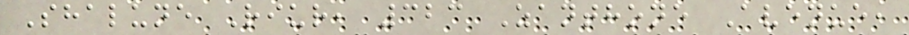Shalune Riur, 323 Zanthone Avenue,
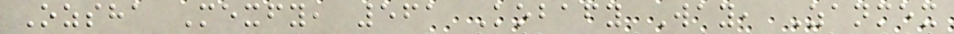Ozsha Mexfy, 561 Kobafy Way, Zanmex
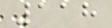118
